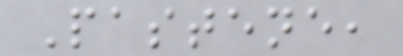Pastene,
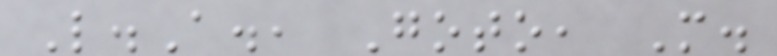L.A., Goto, M.
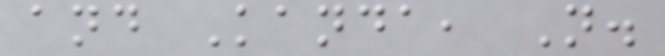and Kanda, N.
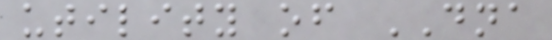utility of DNA
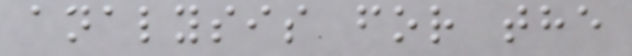analysis for the
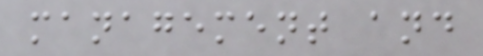management and
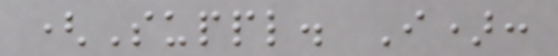(Suppl. I):
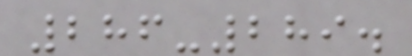286-289.
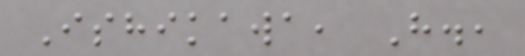Ishikawa, H.,
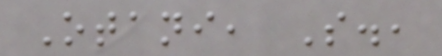Otani, S.,
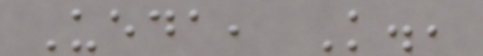Ueda, K.,
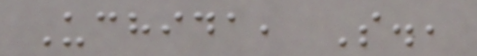Uchida, S.,
